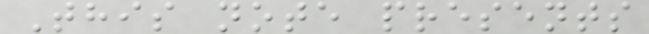This note presents
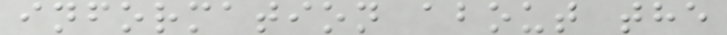information about the
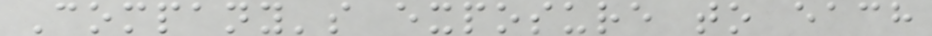Company's exposure to each
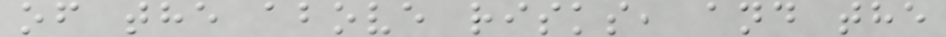of the above risks, and the
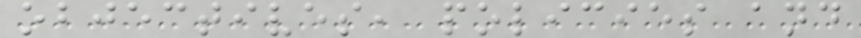objectives, policies and
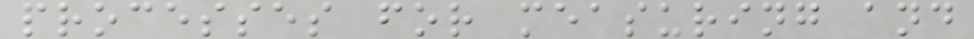processes for measuring and
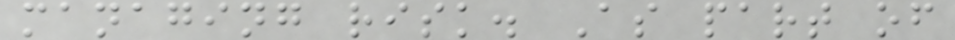managing risk. As part of
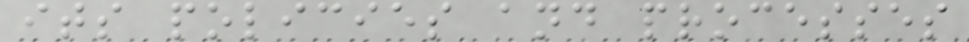its policies and processes
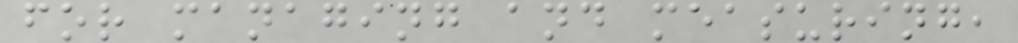for managing and measuring,
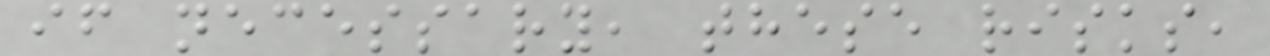if necessary, these risks,
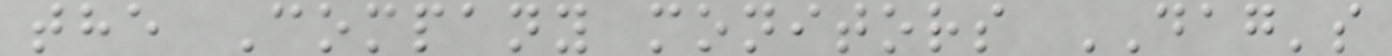the Company monitors DAG's
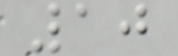10
